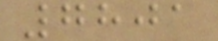7801
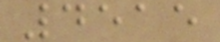4515
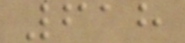618
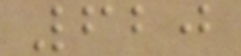620
